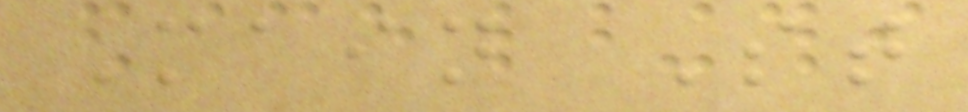Main St
